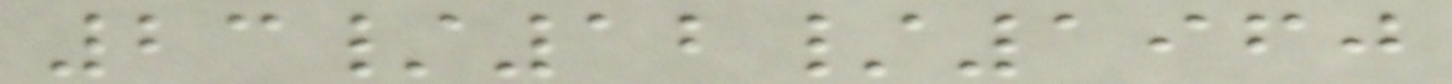23/12/1960
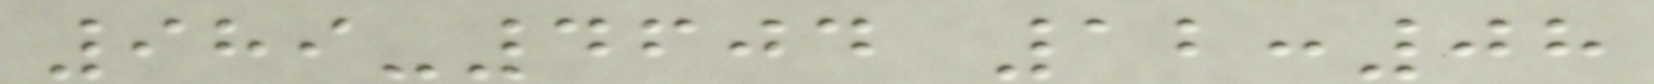989-4604 12:08
